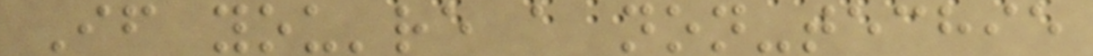If you're a non-techie
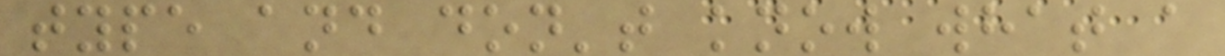type and don't know what a
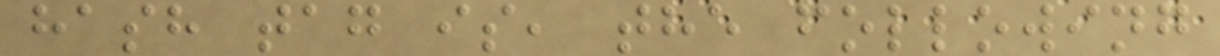hash tag is, the following
